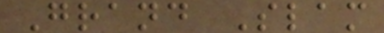Grand Slam
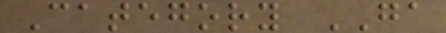Category GA
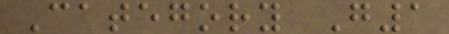Category G1
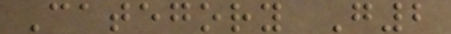Category G2
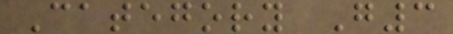Category G3
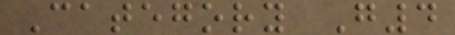Category G4
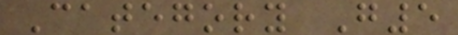Category G5
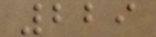229
